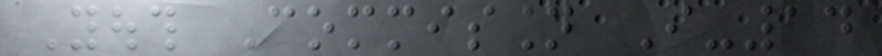Youth Commission I-14
